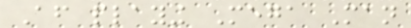After playing Mega Man
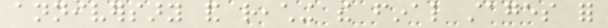anniversary and reaching the final stages for
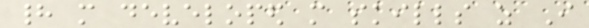had more developed more skills as I
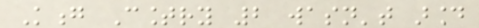Kong Country 2 wasn't around
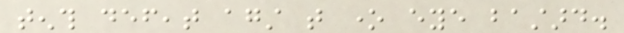tenth defeat against that one eye bastard.
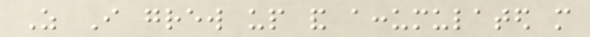As I grew up and accumulated more
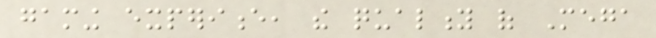gaming experience, the quality of Mega
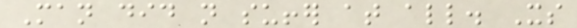Man did not suffer at all. Its
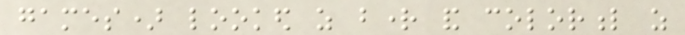games) looked as bright and colorful as
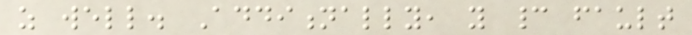as well. Additionally, you cannot fault
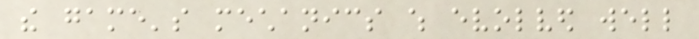the game's mechanics which evolved well
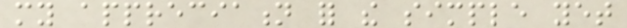my appreciation for the simple yet
